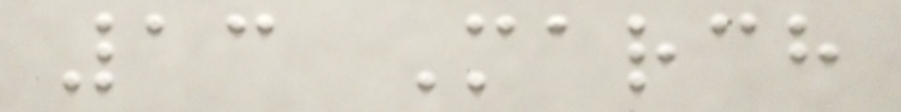13 March
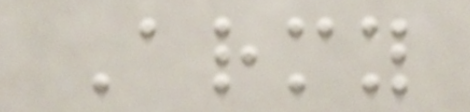Army
